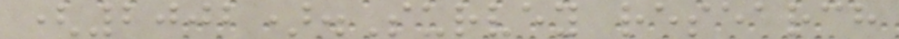(2002).Survey research
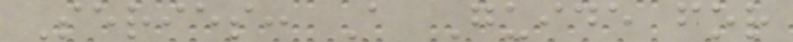Series: A Guide for
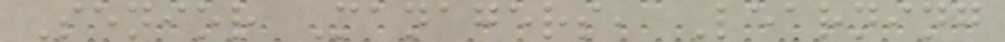Senior Managers, Learning
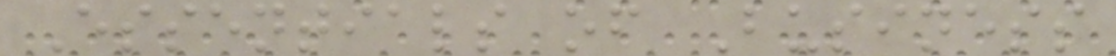Essentials of Business
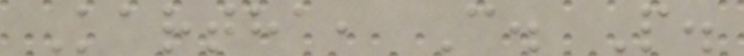Kartha, C. P.
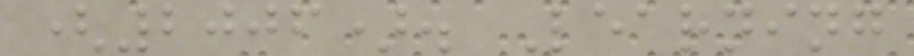(2006). Learning
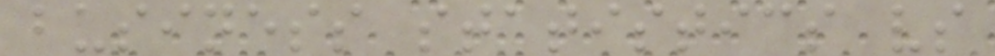business statistics vs
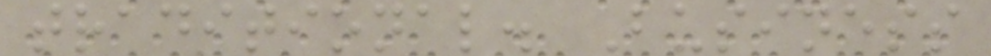traditional. Business
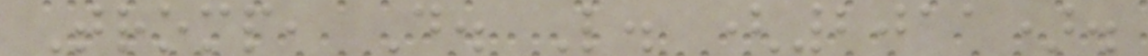Tromp, D. L. (2011).
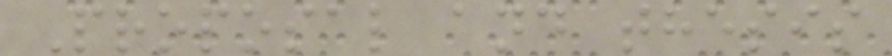Proposal and thesis
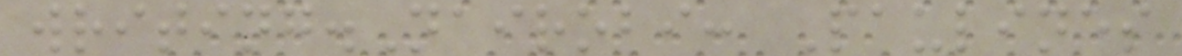writing.Nairobi: Paulines
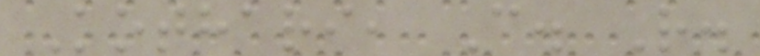Kothari, C. R.
